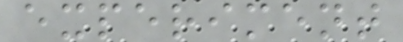experiment
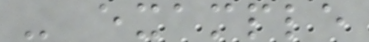- example
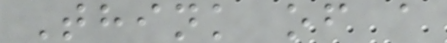Think of a
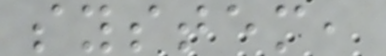system,
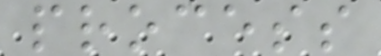process
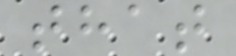that
